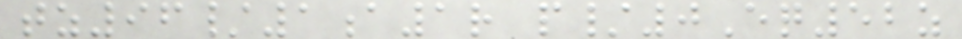tz96/1a1r p/0Eq52z
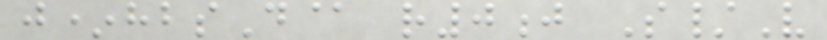j*hbsD@ r0j S/V
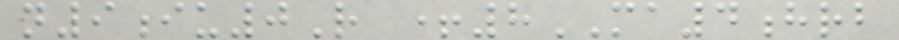n9iu0R +8MA4hrb
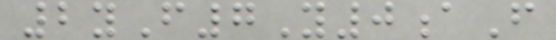2yF7Y0aF
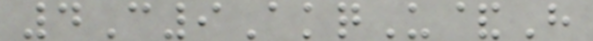4C9AkqU&H
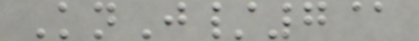KnJ/7@
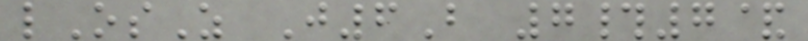lOsZ J6B 7#7&
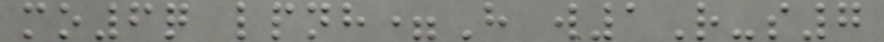mo6q lpnh=H w1R-s7
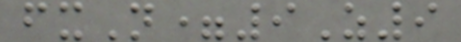fxN=9Z9
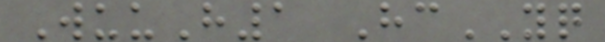WuuH1 HcYQ
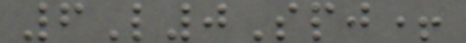6L0Spj+
